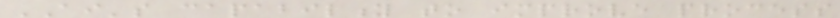AI's capability to improve process
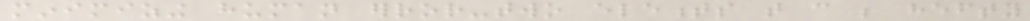minimizing human error-two elements that can be hefty
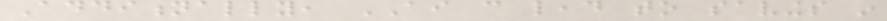Additionally, AI can lead to savings in
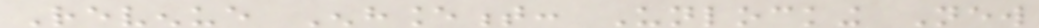Revenue Enhancement: Unlocking New
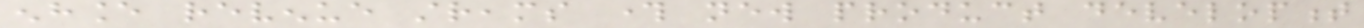enhance revenue streams through new product development
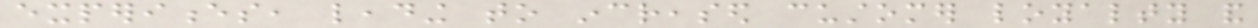experiences, leading to increased customer loyalty and
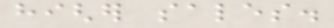higher sales.
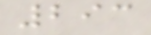293
